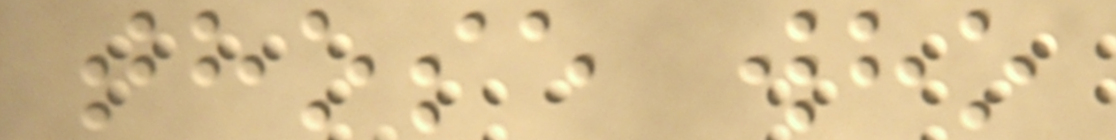those who
